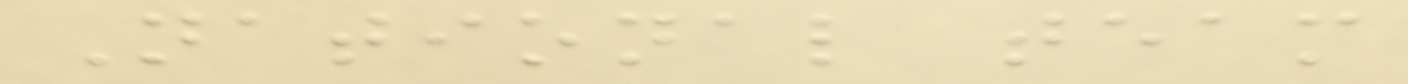National team
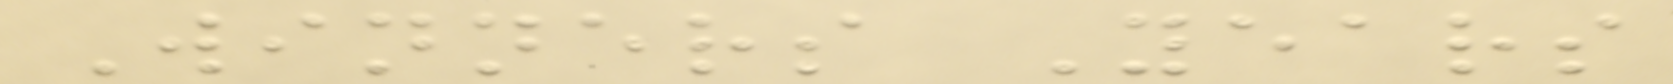Winners Years
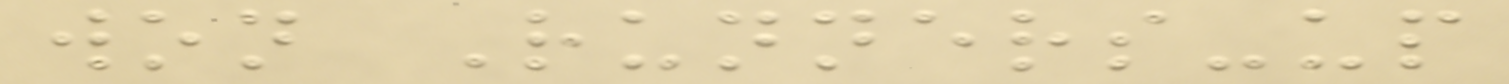won Runners-up
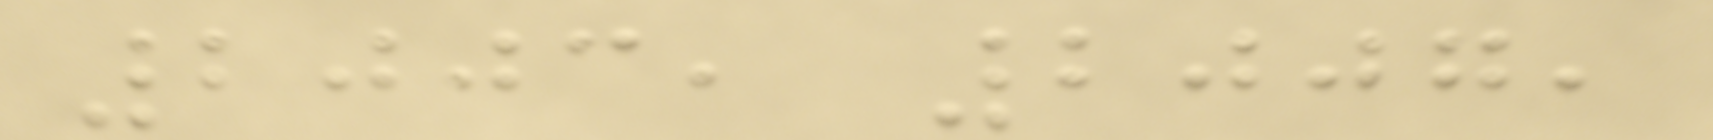2003, 2007,
